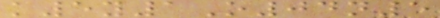k5y1O04n5
